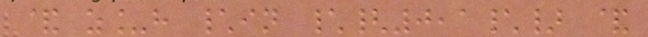& z_h \in \{0,1\} &
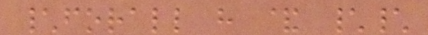\forall h & \\
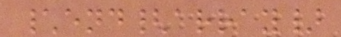\end{array}
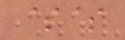$$
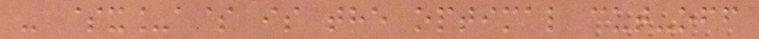- $x_a$ is the optimal cut-off
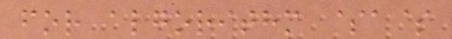for algorithm $a$
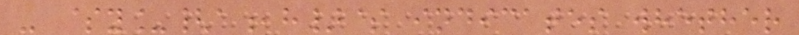- $y_{a,h}$ indicates whether
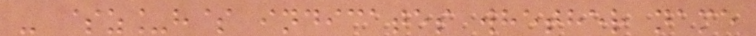- $z_h$ indicates whether name
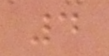4
